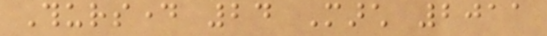Thursday 24 March 2011
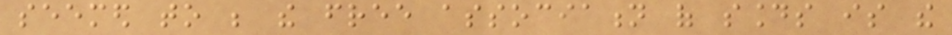seemed to be the free association of sounds is the
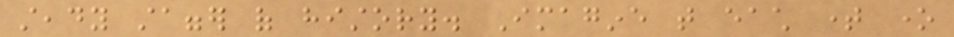steady stagger of history. Imagine that each time one
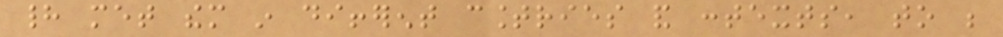had met them in different countries and contexts, to be
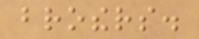brothers.
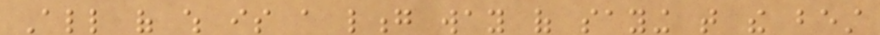All of which is a long way of saying that the best
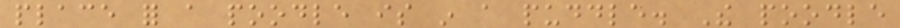place for a poodle is in a puddle. The poodle
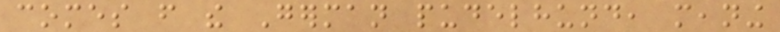comes from the German pudelhund, meaning
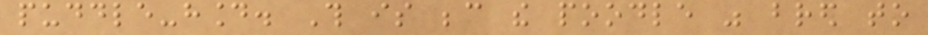puddle-hound. This is because the poodle was bred to
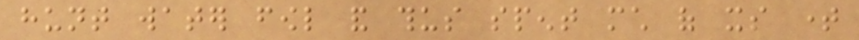hunt water fowl and thus spent much of its time
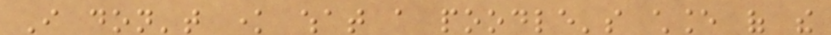I don't know what a poodle's chance of the
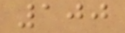100
